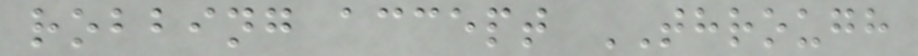robbing accept THROUGH
